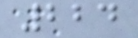224
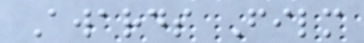Awards Film
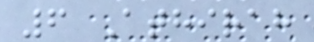6 Athirah
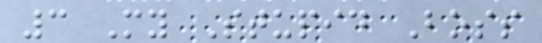3 My Stupid Boss
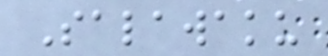Salawaku
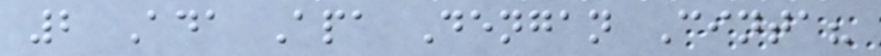2 Ada Apa Dengan Cinta?
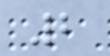2
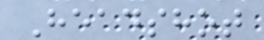Headshot
